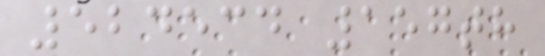524534 157th
